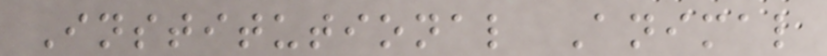Institutional Animal
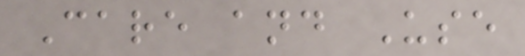Care and Use
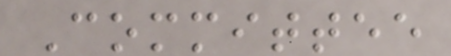Committee
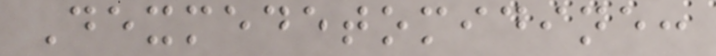Dexmedetomidine:
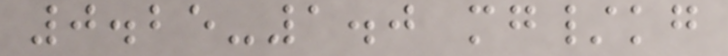0.25-1.0 mg/kg
